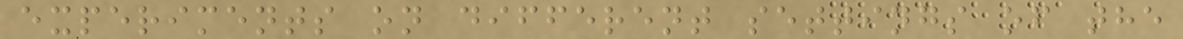experiments on different settings of the
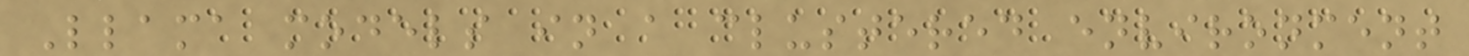Llama models in a clustered environment
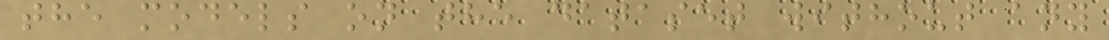the models on the dataset without any
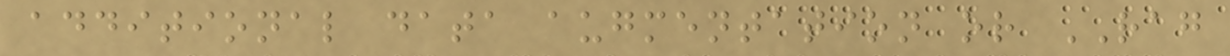additional data augmentation or RAG
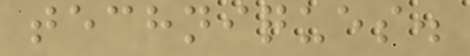techniques.
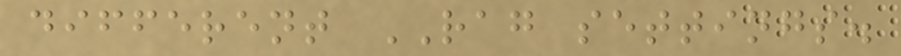different RAG settings.
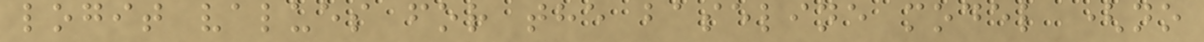logit values for the baseline model (no
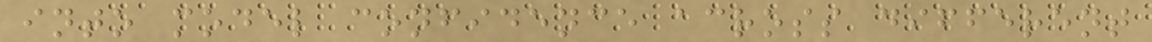into model confidence across different
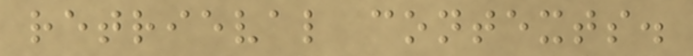retrieval contexts.
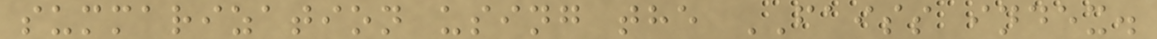summarization using the FAISS index.
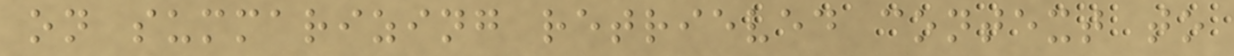on summarizing retrieved context to
